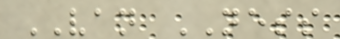VAN NESS
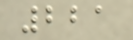221
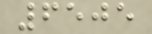6505
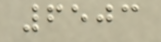6503
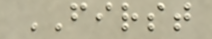FIRST
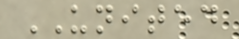UNITED
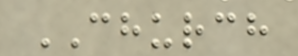CHURCH
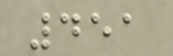451
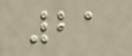21
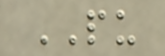PU
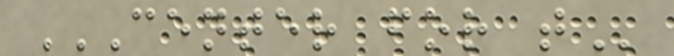CENTER FOR T
